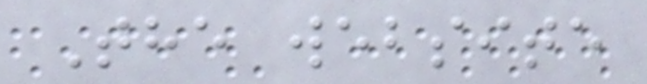The website
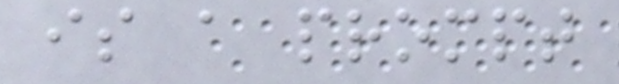is a prompt
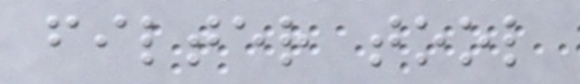filter tool
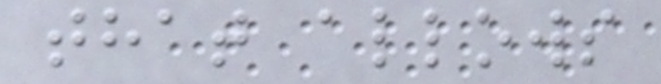that allows
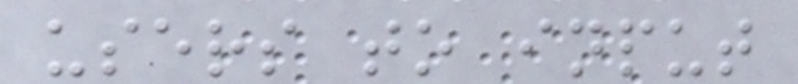users to input
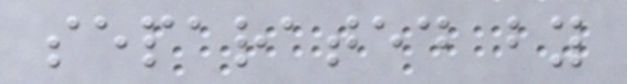separated by
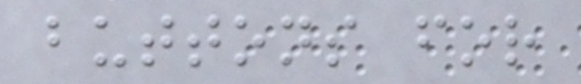buttons for
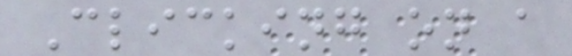Clicking on a
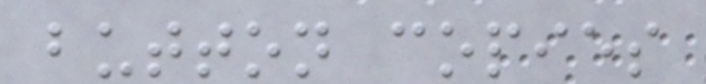button copies
